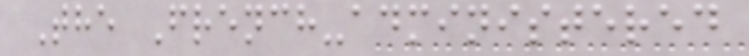The French-administered
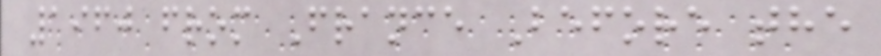1960 from France Before the
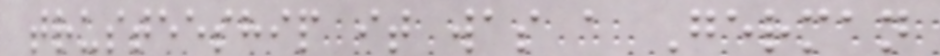trusteeship it was a German
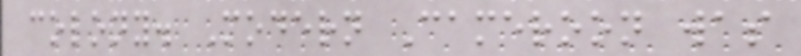colony. Modern Cameroon was
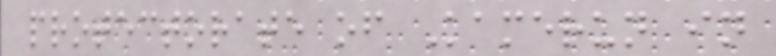protectorate of Kamerun in
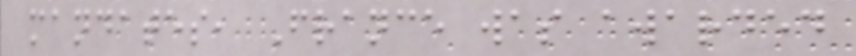mandates, France was awarded
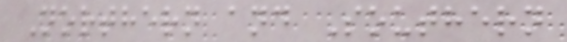Northern and Southern
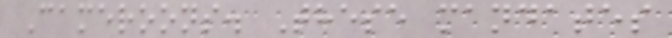Cameroons. These mandates
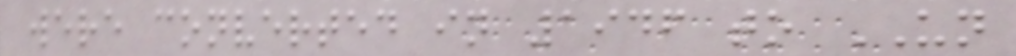were converted in 1946 to UN
